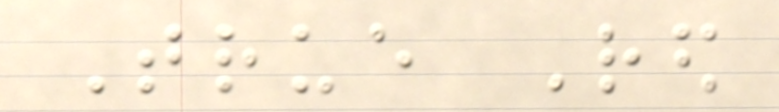True Red
